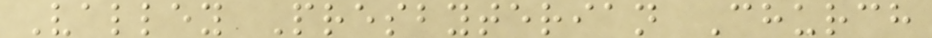Valley Presbyterian Church
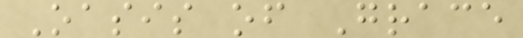Oasis of Grace
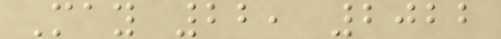May 22, 2022
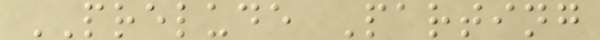PRELUDE Parting
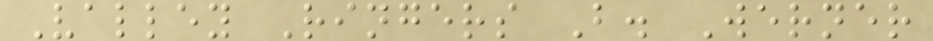Valley Ringers B. Werner
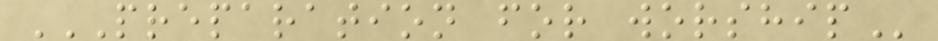PREPARATION FOR WORSHIP
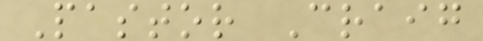Pastor Craig
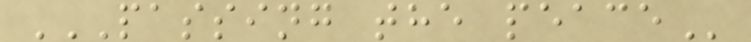PASSING THE PEACE
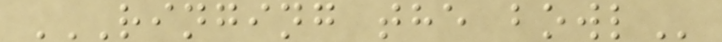RINGING THE BOWL
